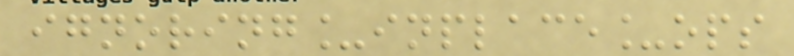ignoring_inplace_ops
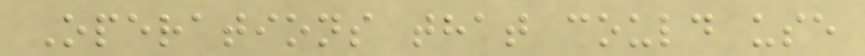Operations that could use
